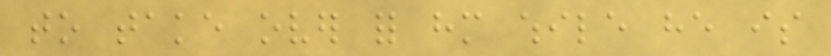to take over for him while he is
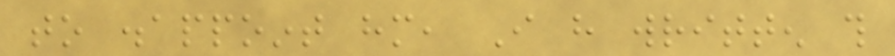to disappoint him, I have written this
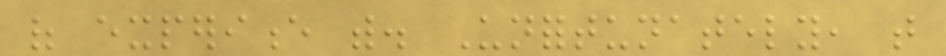of experience with. Unfortunately, that
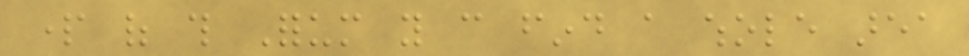part of this Forum you can find a whole area
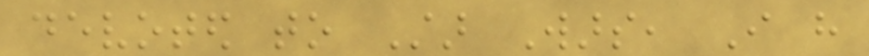devoted to Star Wars, I have
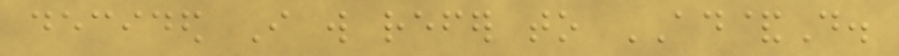decided I will refer to AD&D.
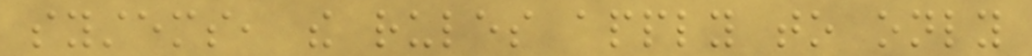systems, the rules apply to only
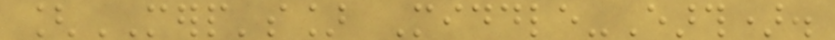[MERP's] Middle-Earth).
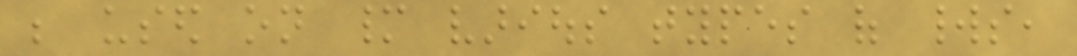be used on many various types of worlds,
